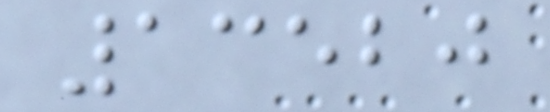13520
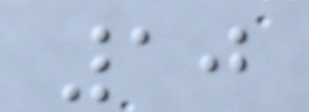10
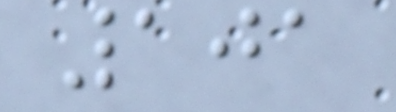101
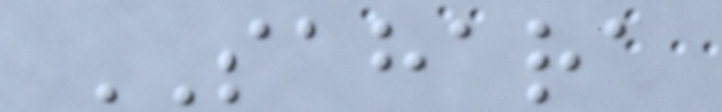SAHARA
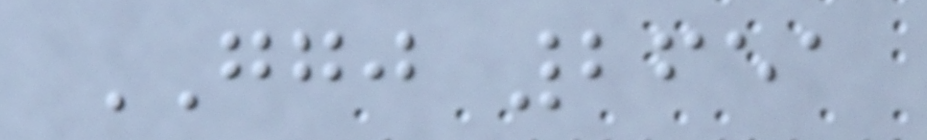GGJ 2651
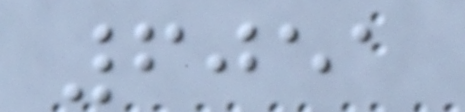6051
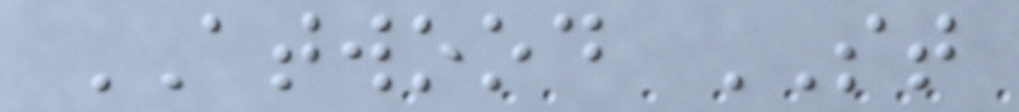ATWOOD ST
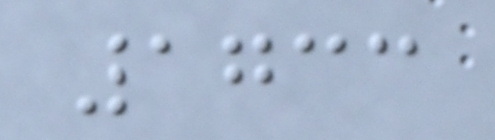1733
